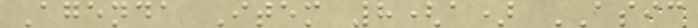Agenda Item 8(a) ASIC
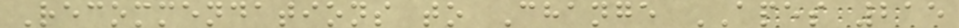Recommendations to Change APES 215
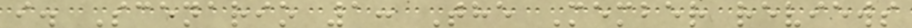i. Scenario 1: The Member reviews
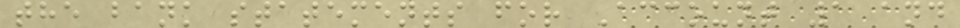the bank statements for Account 1 and
